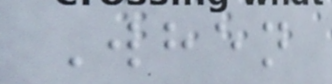When
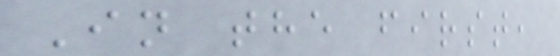In the first,
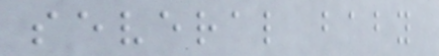several baby
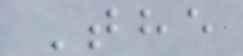The
